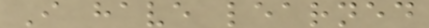I have learned
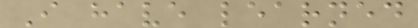I have learned
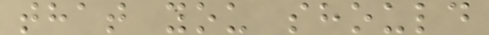that you should
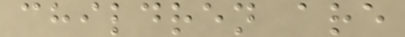children are
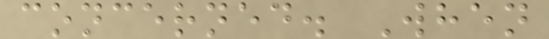concerned. When
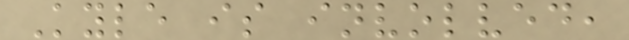Kyle is involved,
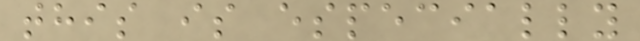this is especially
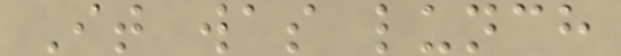It was lunch
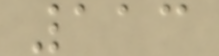113
